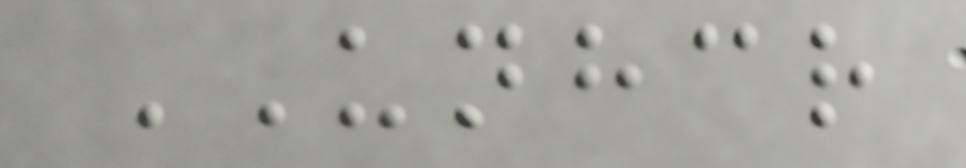UNHCR
